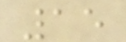15
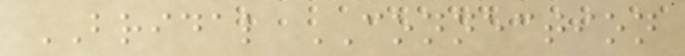BRIDAL CONNECTION
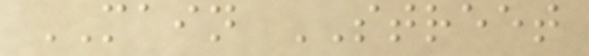MAIN STREET
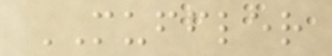MUFFLER
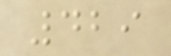429
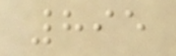895
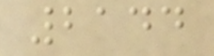2144
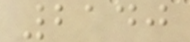2140
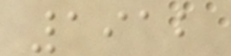1912
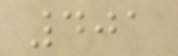401
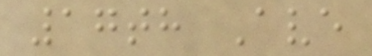17th Ave
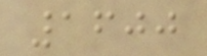1600
